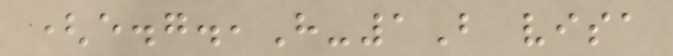(e.g.,H-1B visa
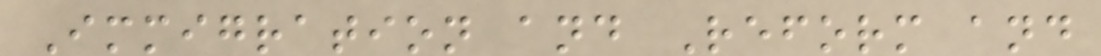Immigration and Reform and
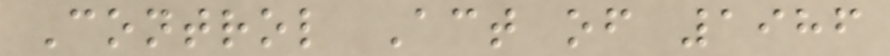Control Act of 1986
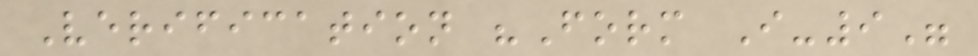Verification "Form I-9"
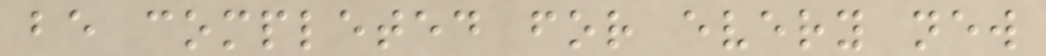be completed for every new
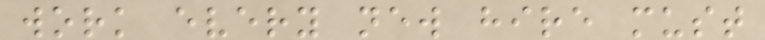work every new hire must
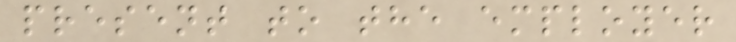present to the employer
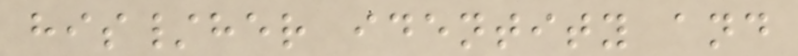his/her identity and
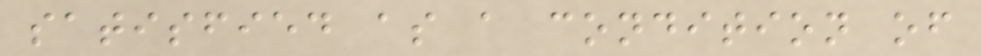satisfied as a condition of
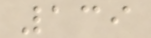139
